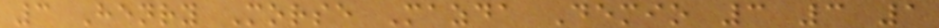3 Henry Morse Mazda Demio 3 3 1
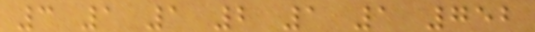3 1 1 2 1 1 752
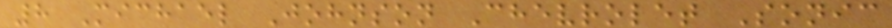8 Michael Johnson Chevrolet Sonic
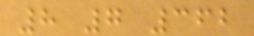8 7 362
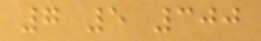7 5 300
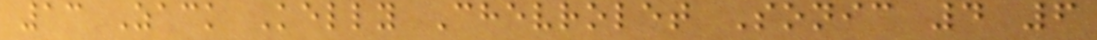13 Zack Kelly Chevrolet Sonic 4 6
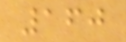160
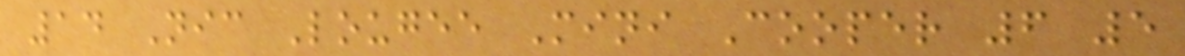14 Nic Lougee Mini Cooper 6 5
